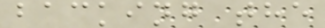backing the
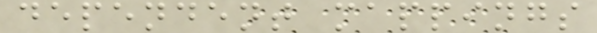dependent mappings
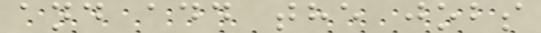and add the jobs
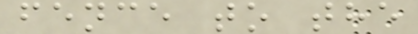fence to the
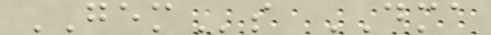GEMs DMA
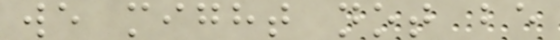we might not be
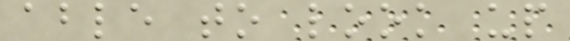able to look up
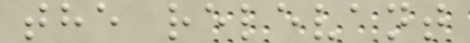the relevant
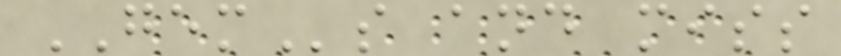GEMs and miss
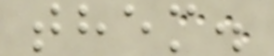them.
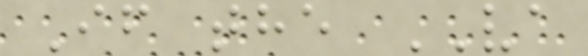If the VA
